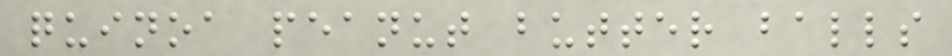quinoa peanut butter balls
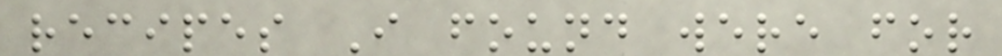recipes I found were for
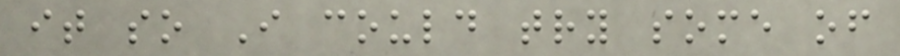it so I could try some of
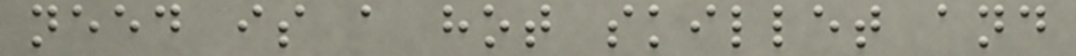need is a hot skillet and
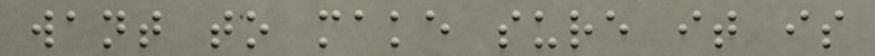want to make sure it is
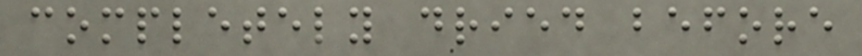completely dried before
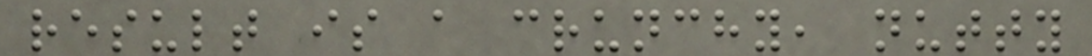result is a crunchy, nutty
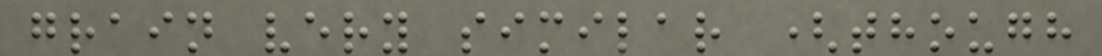grain very similar (though
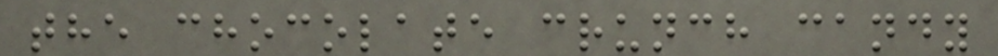the chocolate crunch candy
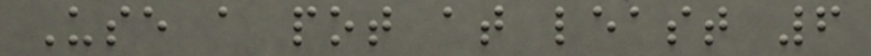Use a pot at least 6
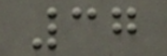37
